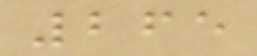265
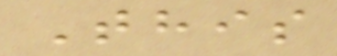This
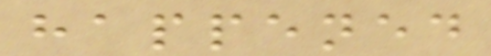happened
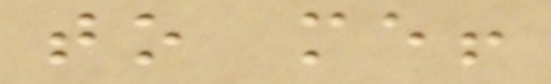to me!
